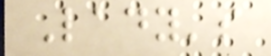Lady's
